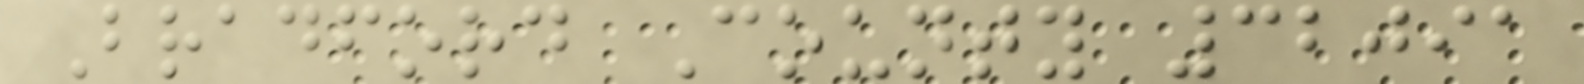Bradford County 32091
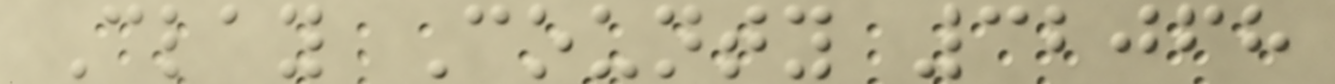Clay County 32068
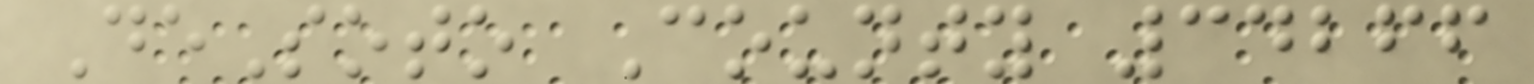DeSoto County 34266
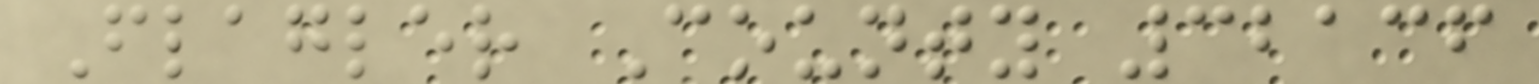Flagler County 32136
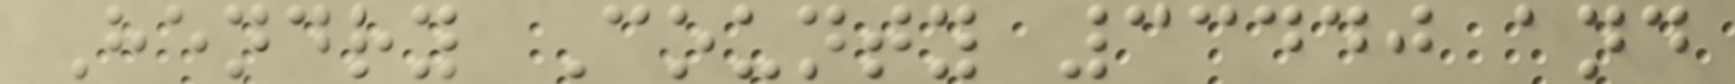Hendry County 33440 and
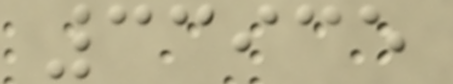33935
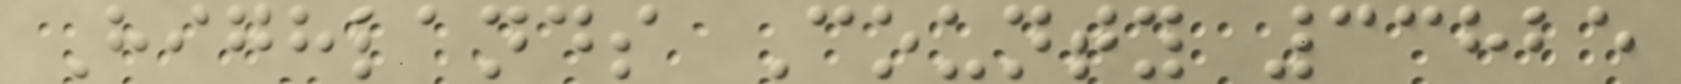Highlands County 33825
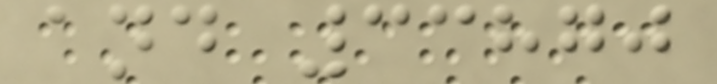and 33870
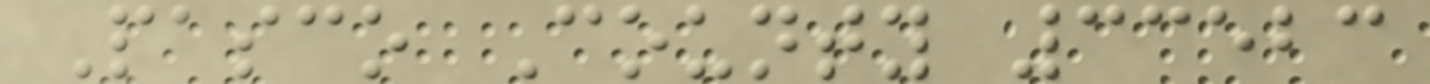Pasco County 33523
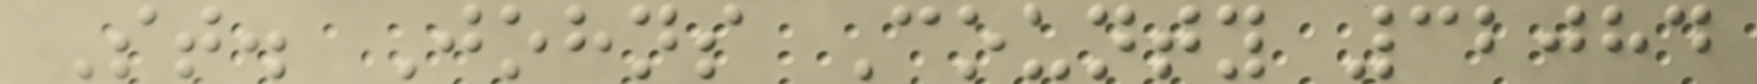St. Johns County 32084
